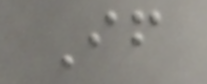If
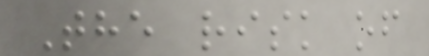The risk of
